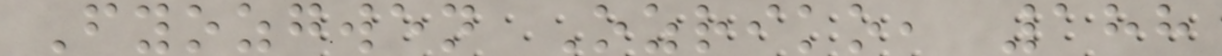Fyozgwen Ozriko, 188
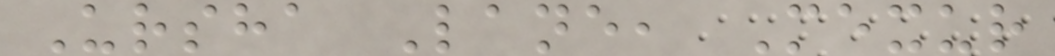Ursha Lane, Mexur
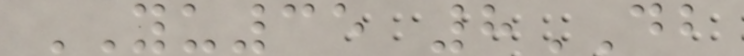YU35 8DB
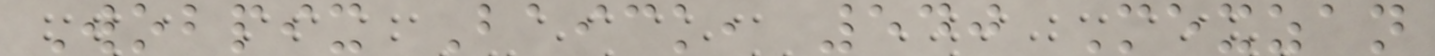Wobpix Baick, 540 Mexzan
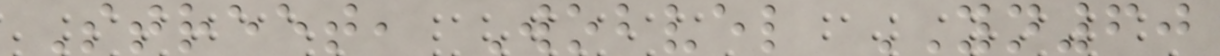Street, Wobvel YN60
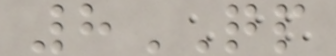8QP
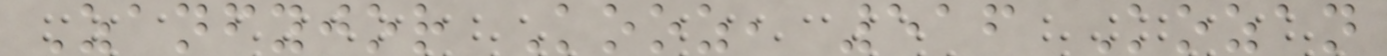Zanfyjor Kooz, 516 Kozan
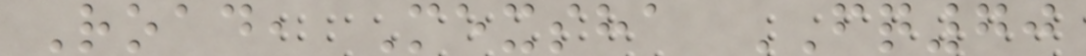Road, Mexsha FQ70
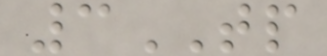3TP
